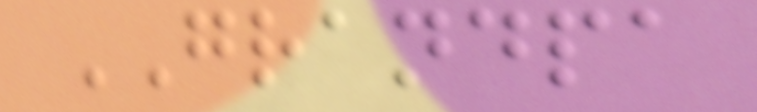GRANDPA
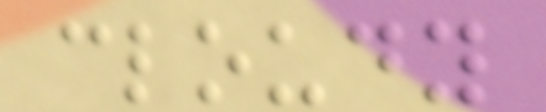cloudy
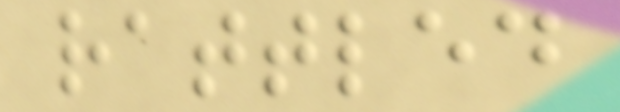rattled
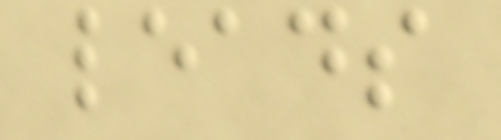leads
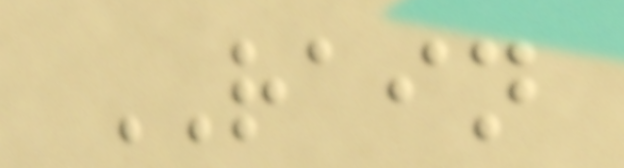RAIN
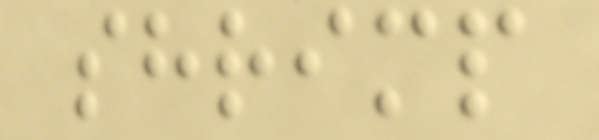shrimp
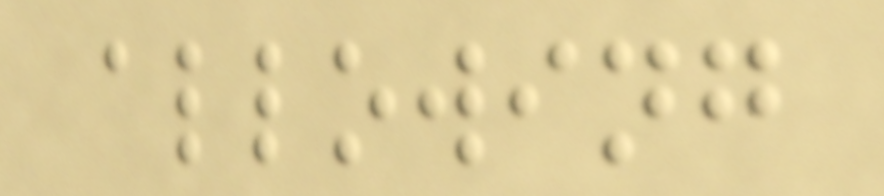allowing
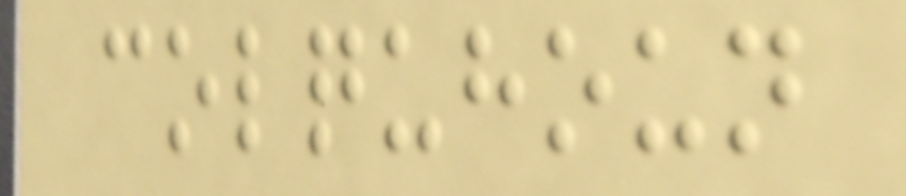colquhoun
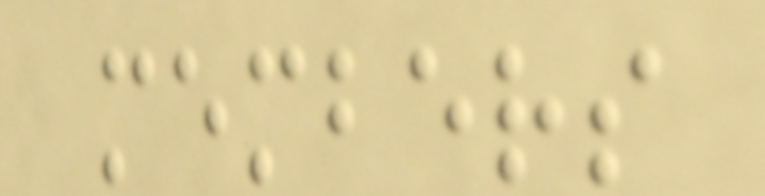members
